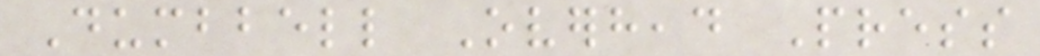Dumbbell Overhead Press
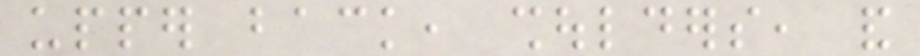upper back, shoulders, and
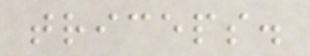triceps.
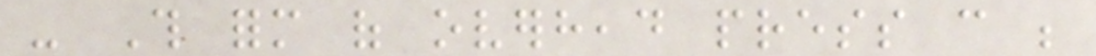- This form of overhead press can be
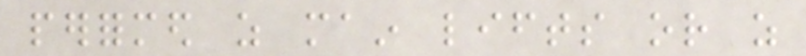performed as main lifts or as
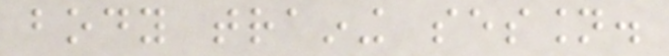body training session.
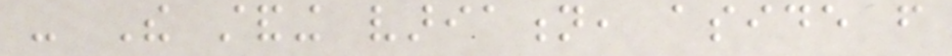- The standing variation, aside from
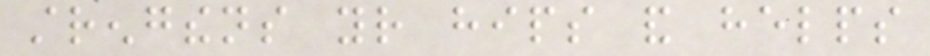strengthens your hips and helps
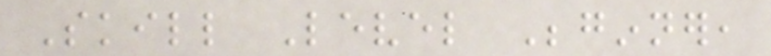Skill Level Beginner,
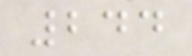244
